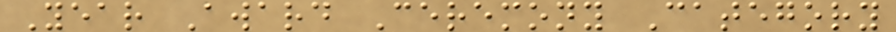Year Award Ceremony Category
